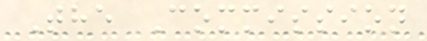The Commission
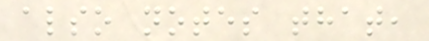also notes that,
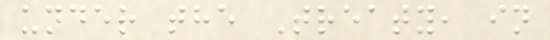under the Treaty, in
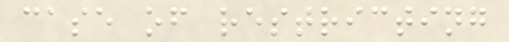case of restricting
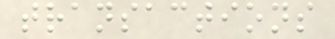transactions
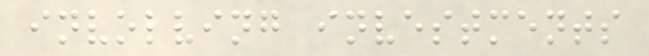involving investments
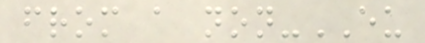from a non-EU
